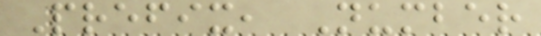Prefix, Number
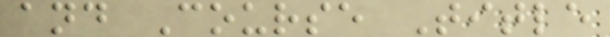and Course Title
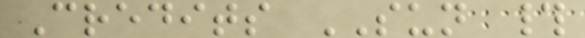Credits SUN #
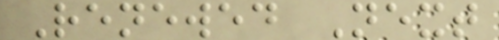Renewed Next
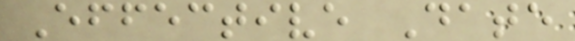Effective Date
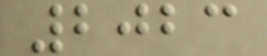2023
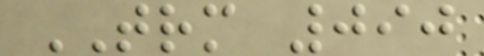TRM 090
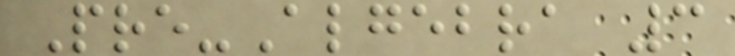Pre-Algebra 3
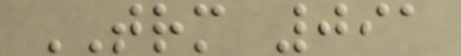TRM 091
